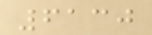6130
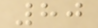80
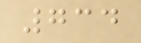734
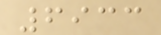6933
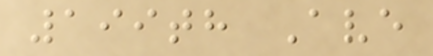199th Ave
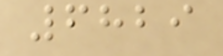6829
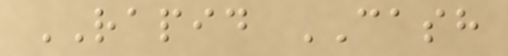RAPID CASH
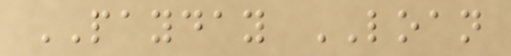PAYDAY LOAN
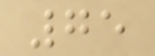75
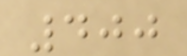400
